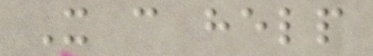It can help
